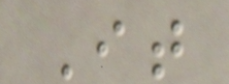It
